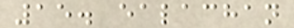15. ealachan
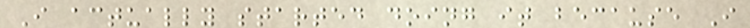I actually started doing it because I
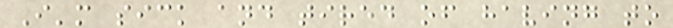I'm sick and tired of having to
